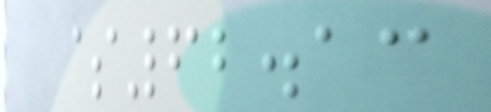$62.13
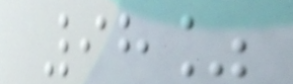98%
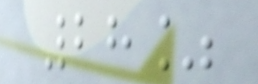28%
